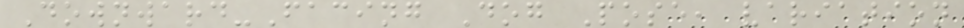Downward-Facing Dog Pose, variation
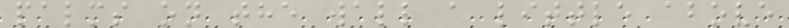palms on the wall a little above
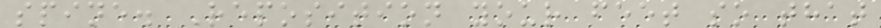spine. Reposition your feet so that
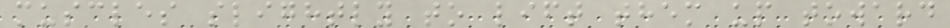muscles slightly to lift them up toward
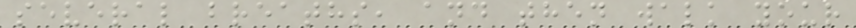several breaths, and then walk your
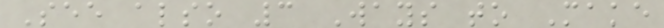See also 3 Ways to Make
